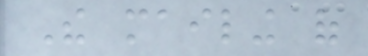The mailing of
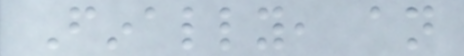Finally, an
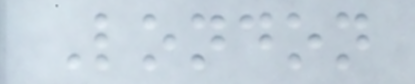London
